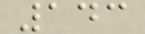143
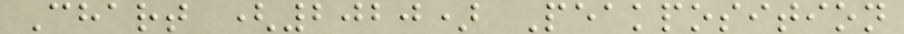Chart (2020) Peakposition
